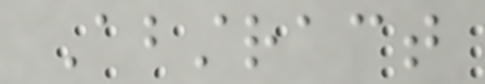Abstract
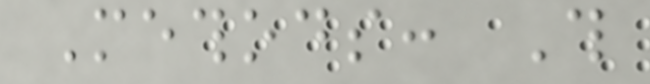Methods: This
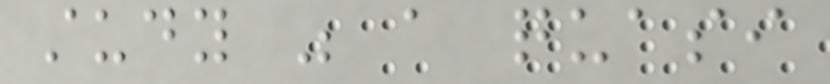study was a quasi
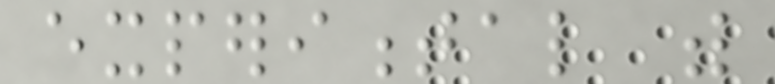experimental with
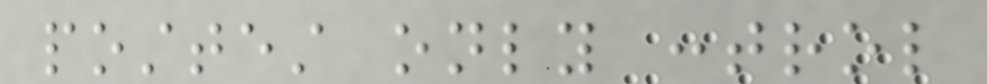posttest only control
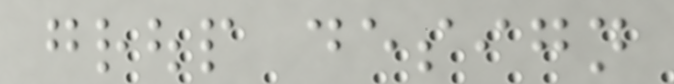group design
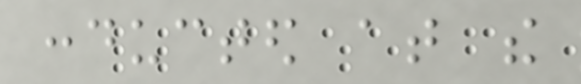conducted at the
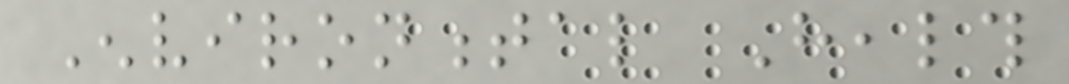Environmental Health
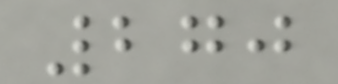270
